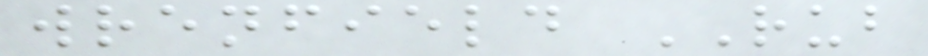wrenfield RUB
